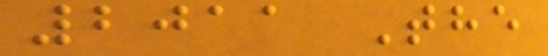2011 The
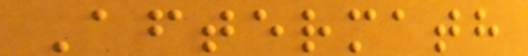Aftermath
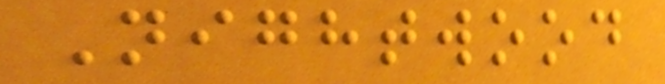Nightwood
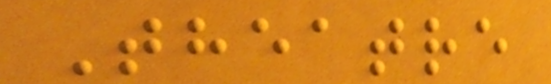Theatre
